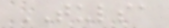TULSA
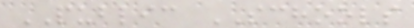PUBLIC SCHOOLS
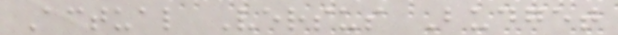Actual Versus Budget
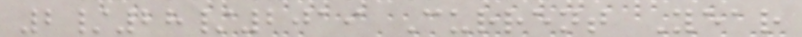2/28/2019 Current Year
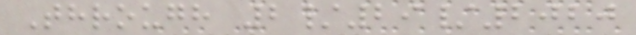Through 2/29/2020
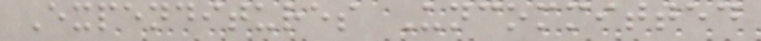Expenditures Uncommitted
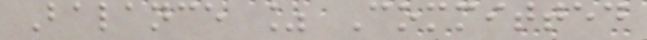Balance % Committed
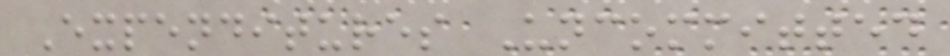Expenditures Uncommitted
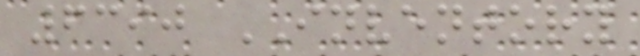6390 INVENTORY
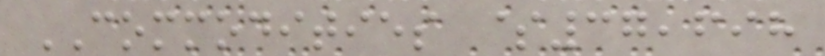COMMODITIES $37,698
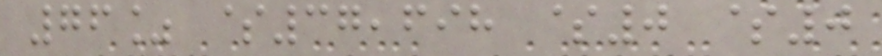76% $37,698 $0 $0
